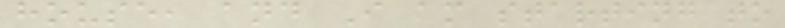house, and I am starting to
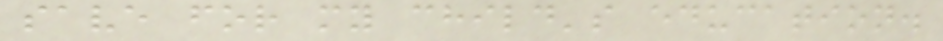save for my child's education.
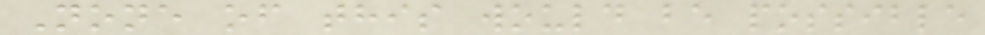None of this would be possible
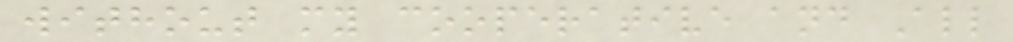without my cooperative and All
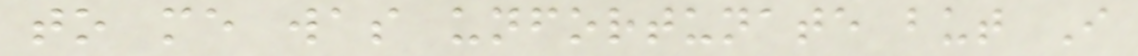to me was unfortunate but I
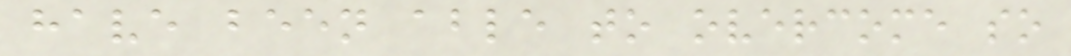have been able to overcome so
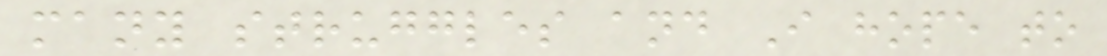many struggles and I hope to
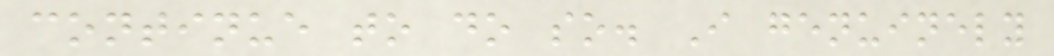continue to do so. I genuinely
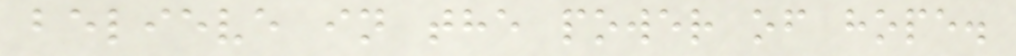believe in the power of hope.
